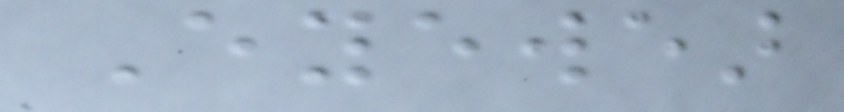Eyewear
